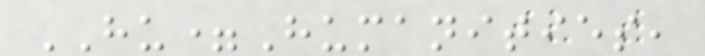HU=Humanities,
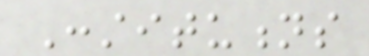Constitutions
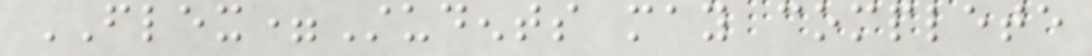FLEX=Students may complete
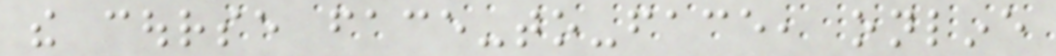the course face-to-face, online
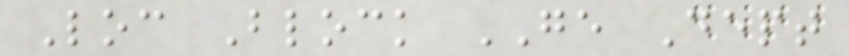Loc Block GE Dept
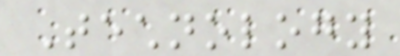Technology
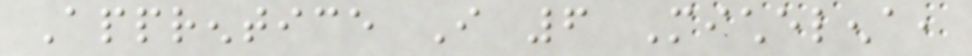Apprentice I 6 Michelena,
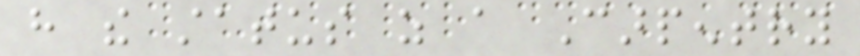have the status as a Carpentry
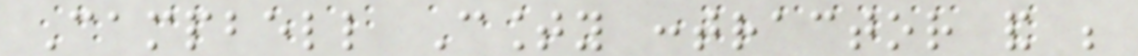Campbell County contractor and be
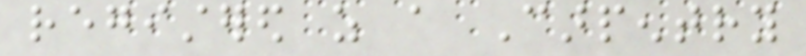registered as a Carpentry
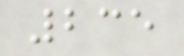235
